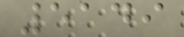5149
